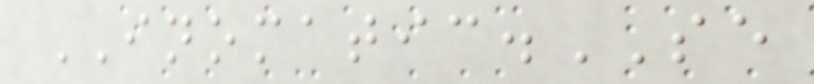INOMATIC.SE
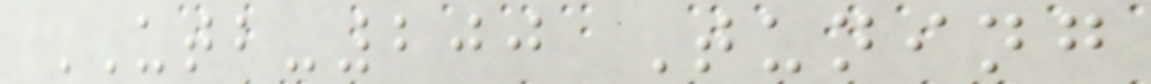UTB-200 Tuning
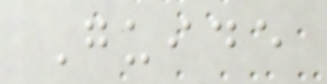Guide
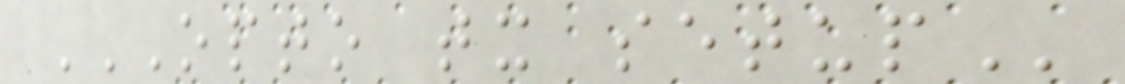OPTO TX SETUP
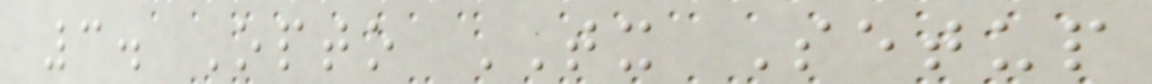3. Opto TX Setup
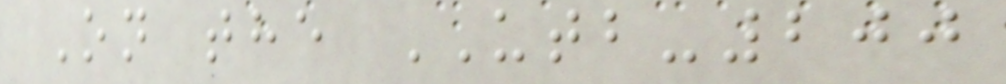On the UTB-200
